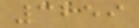3259
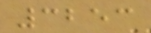3253
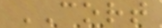CORT
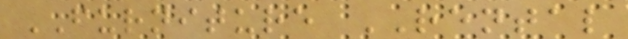FURNITURE RENTAL
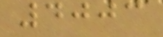4003
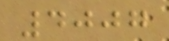4007
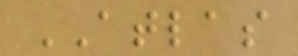ATLAS
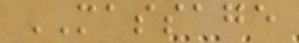MASSAGE
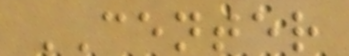CENTER
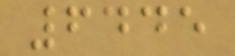6445
